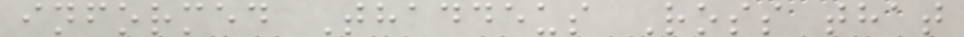informed Thaddeus Ross that
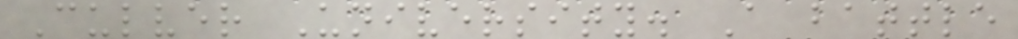Culver University. A battle
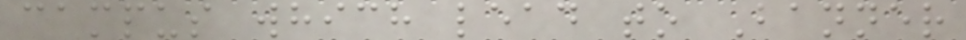campus which lead to Banner
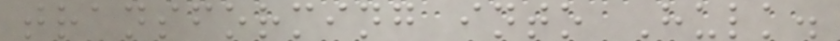transforming into Hulk.
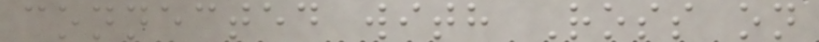connected with Ross on
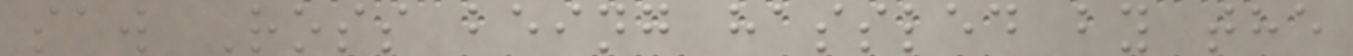saw Ross being hassled by the
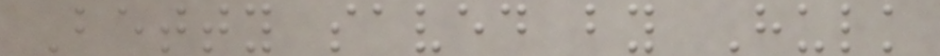Betty saved by Hulk
